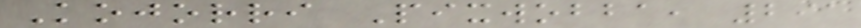Kojorri Pixwobba, 291
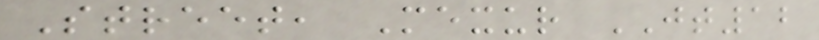Street, Mexur JT12
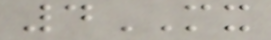4MX
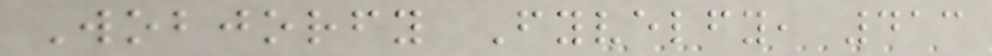Wobjorfy Fyvelfy, 413
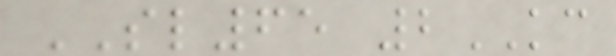SL65 2KC
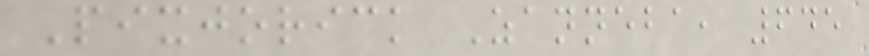Pixjorick Zanneba, 645
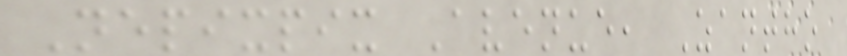Nepixpix Avenue, Zantho
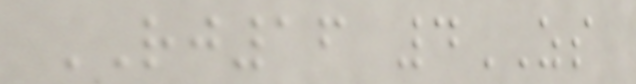RJ16 4ZS
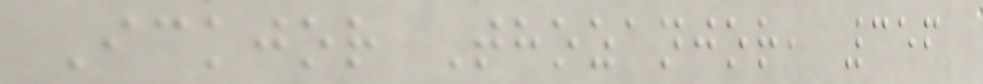Ickjor Thozanjor, 356
